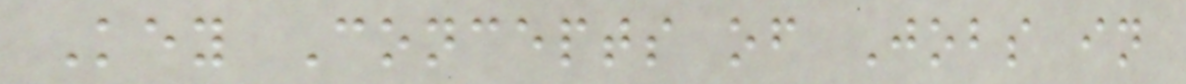Key Concepts of Jobs in
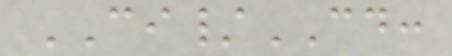CI/CD:
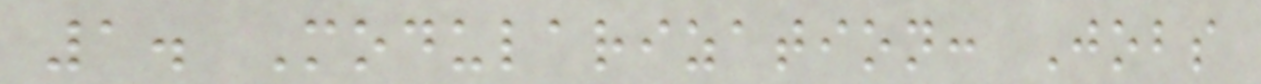1. Modularization: Jobs
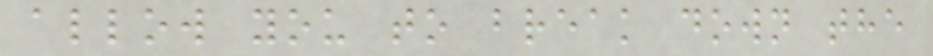allow you to break down the
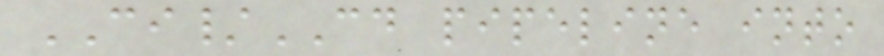CI/CD pipeline into
